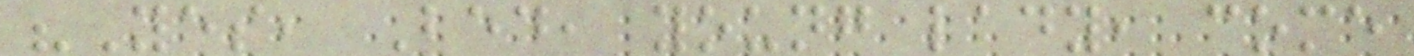"Yes, Bed, young lady, come
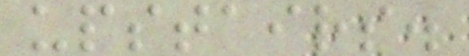upstairs.
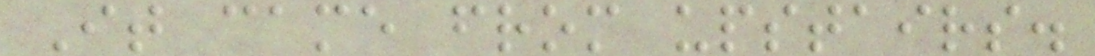It came from upstairs.
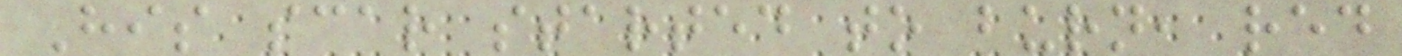His scar started to burn, red
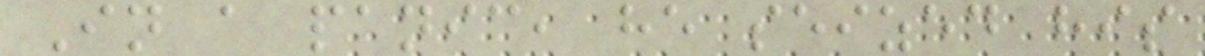In a panic, he seized his
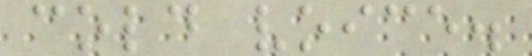cold voice.
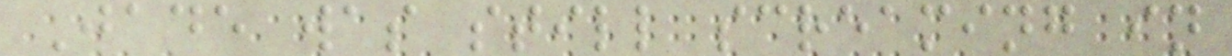Jade was still screaming in
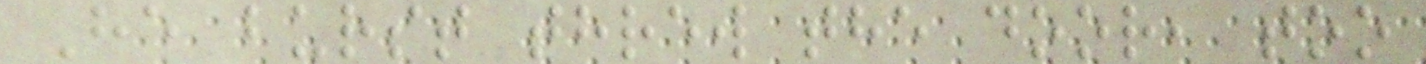He burst threw the door, too
